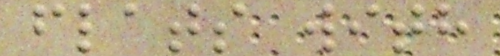flats with
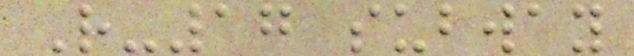R-17 subway
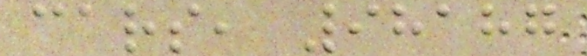cars, 98187
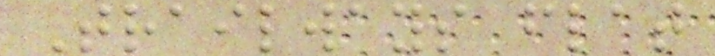Trailways flat
